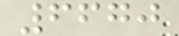6670
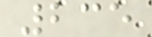235
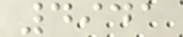4941
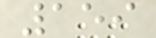159
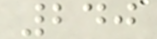240
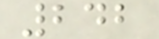242
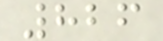826
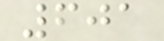601
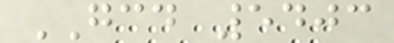GCD 5403
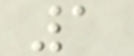1
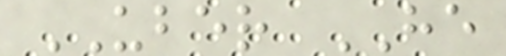UBER HE
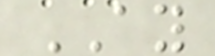AY
